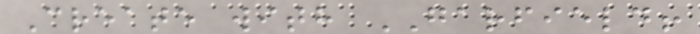Create with GARFIELD!
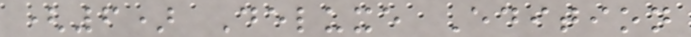(6) Deluxe Edition
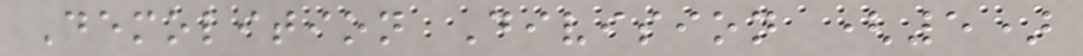Demolition Division (5)
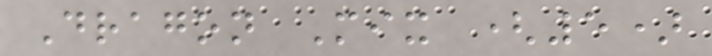Dragon Mix (5)
